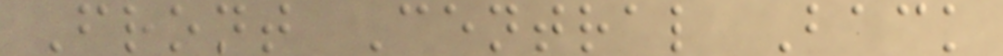Front Central Back
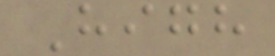High
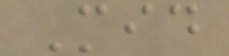Mid
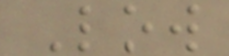Low
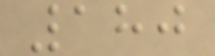180
